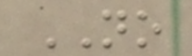NO
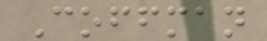Coffman
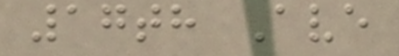17th Ave
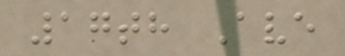17th Ave
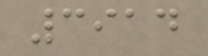3914
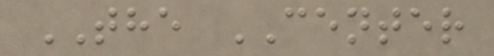THE CENTER
